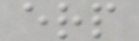erp
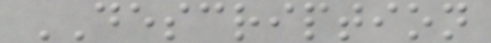DESCRIPTION
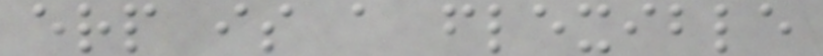erp is a flexible
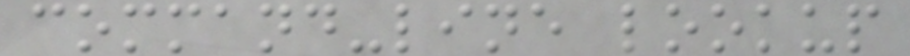command-line lookup
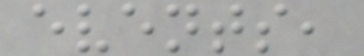events,
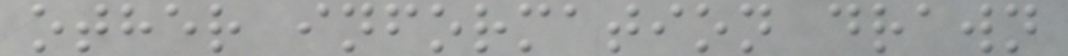other information drawn
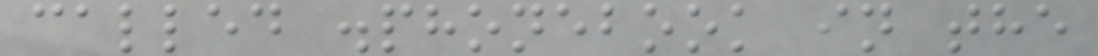called .phonebook in the
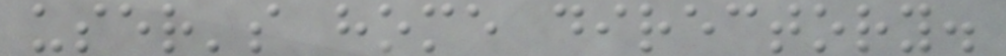user's home directory.
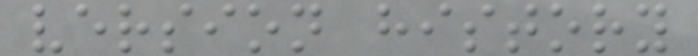version history
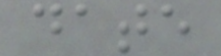date
